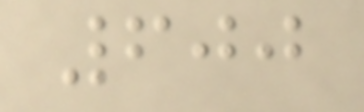600
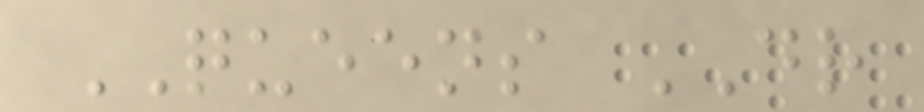QUEENS DR
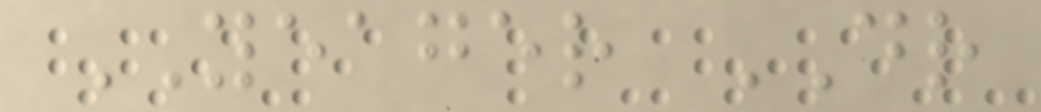YEAGER DR
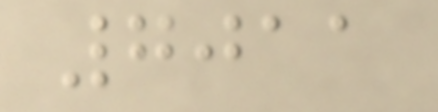7011
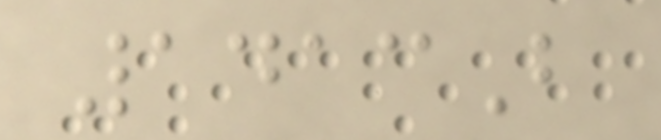1413B
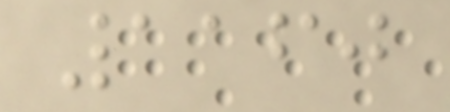1160
